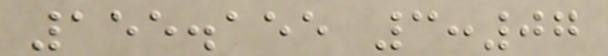155.155 3:07
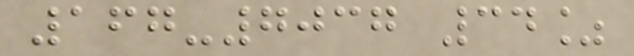167-7037 34%
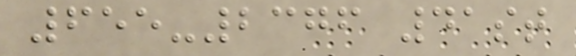655-2376 41st
